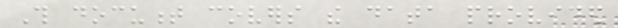This document covers the data provided
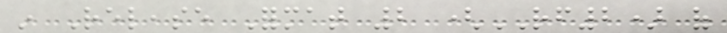in Release Format 2 (RF2) of
